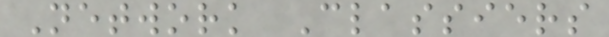Network Classiers
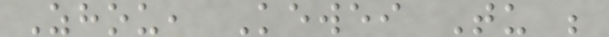Zhou, Kewei Tu ;
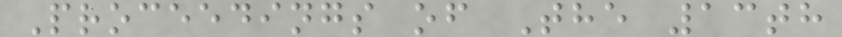Proceedings of The 13th
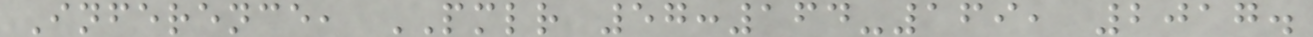Inference, PMLR 57:164-169, 2017.
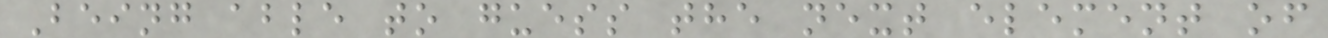Being able to guess the next element of
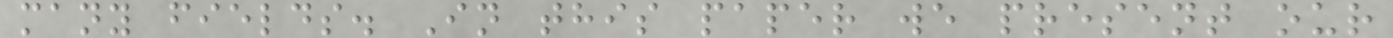many fields. In this paper we present our
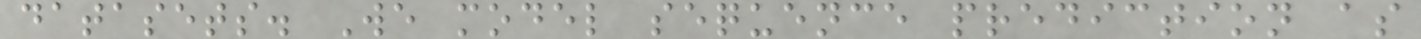datasets. We model sequence prediction as
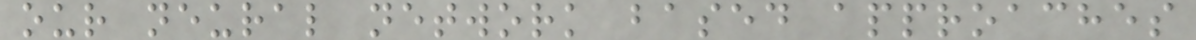our neural network based approaches
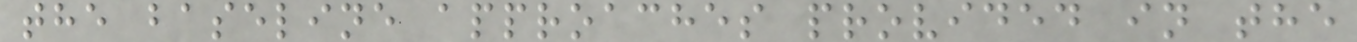the baseline approaches provided in the
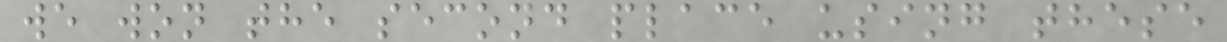we won the second place using these
